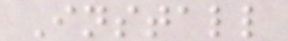Install
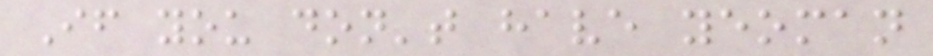If you don't have yeoman
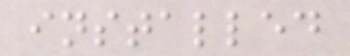installed
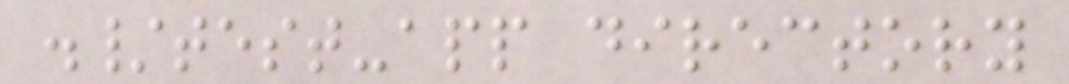./test-app directory
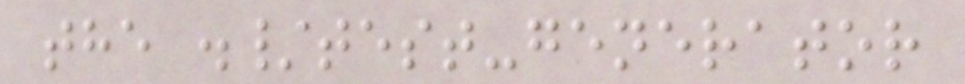the ./test-generator
